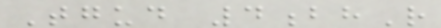Tgud 4bhR
